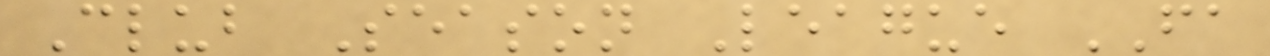Club Season League FA
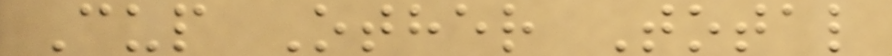Cup Other Total
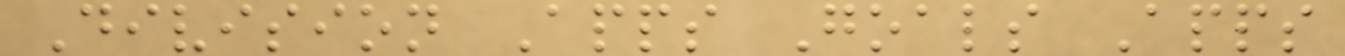Division Apps Goals Apps
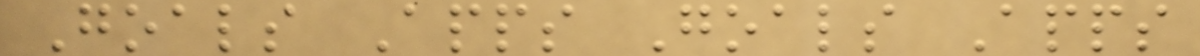Goals Apps Goals Apps
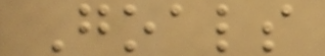Goals
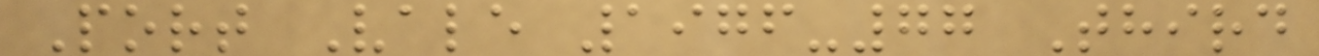Port Vale 1976-77 Third
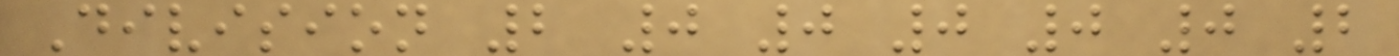Division 2 0 0 0 0 0 2
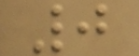0
